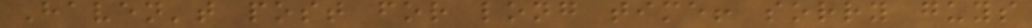Haven't post for long time! sorry guys
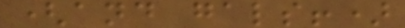(and gals!)
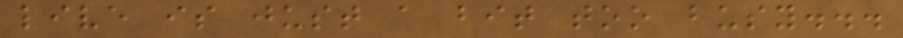live is just a bit too busy...
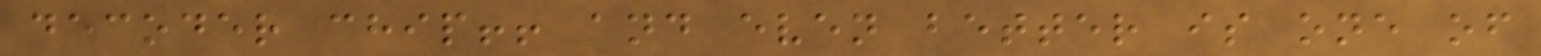decoder chip!! and even better is one of
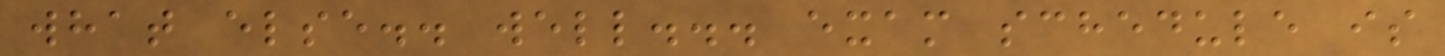what else.. well... exam schedule is
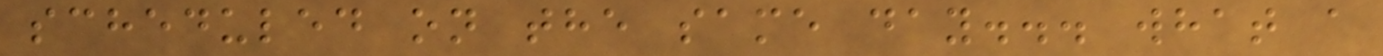scheduled on the same day... what a
